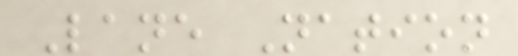Lane Nation
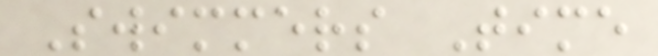Swimmers Time
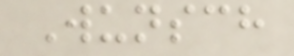Wunsch
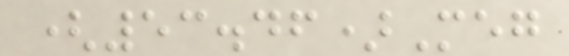(53.46)Meg
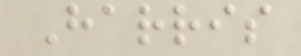Harris
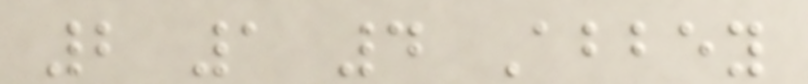2 1 4 Abbey
